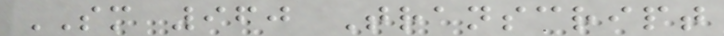SM 960 Transcript
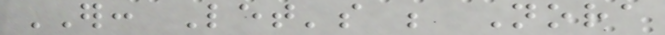ER: Let's be Nora
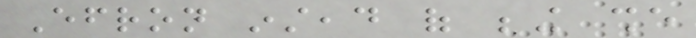Efron instead of being she
